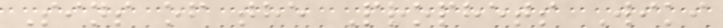Sins of the Prophets Wiki
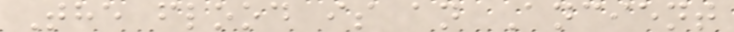The flood is an Ancient
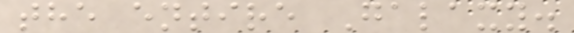the entire Galaxy.
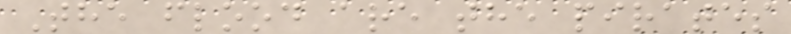The flood are the pirates
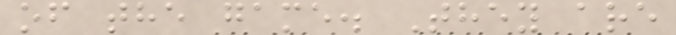of the game. They are
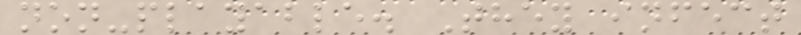non-playable. They infect
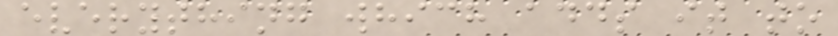everything which adds it to
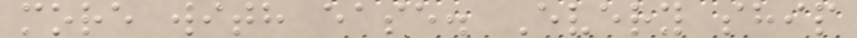more with ease. Every ship
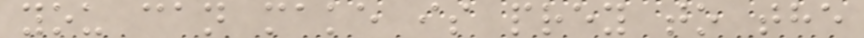you can make is prey to the
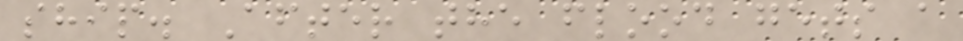ship. After the flood gets a
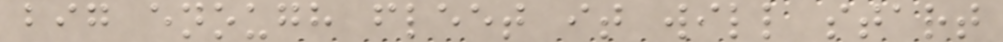big enough fleet it will start
